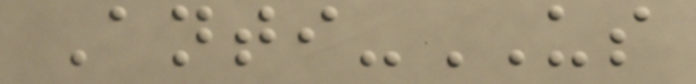Anti-US
